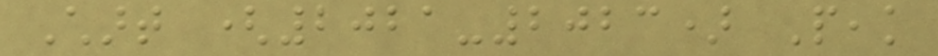Chart (2021-2023) Peak
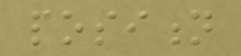position
